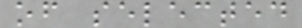of selected
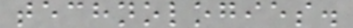technologies.
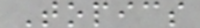Topics
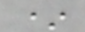*
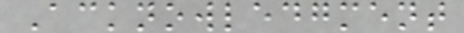Acknowledgment
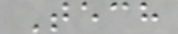Tech
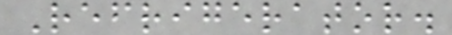Refrigerator.
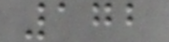172
